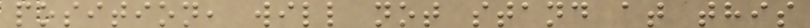position, will not stand at this
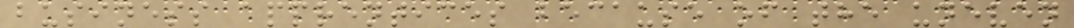business apprentices because of the uneven
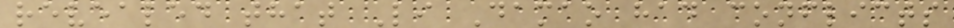revealed that Li Damao had conflicts
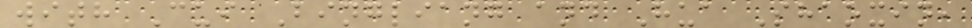with Cui Bingliang and Hua Shaoxin,
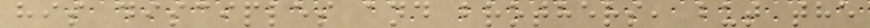his disciples and brothers, but the
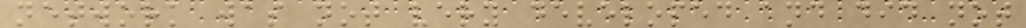network was not very developed and did not
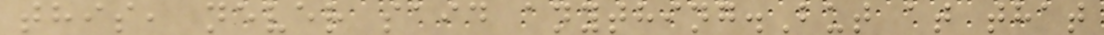this, never said anything.But at that
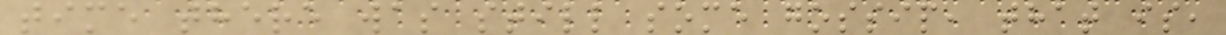time there was still some gossip, that is,
